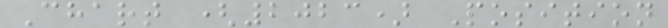Chart (2023) Position
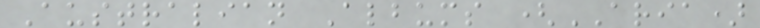Australian Albums (ARIA)
